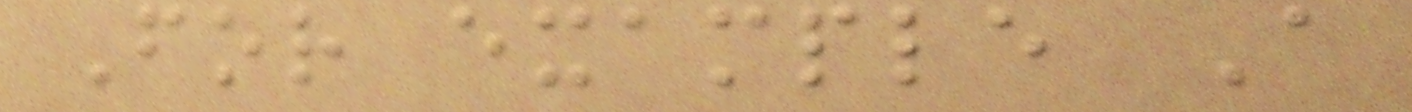For example A
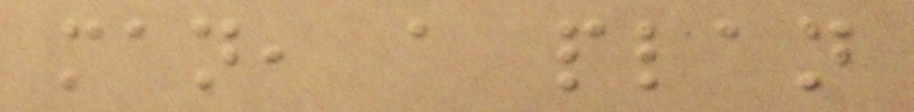man, a plan
